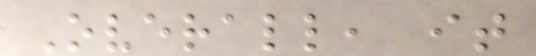Overall, it
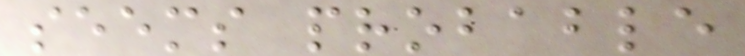seems probable
